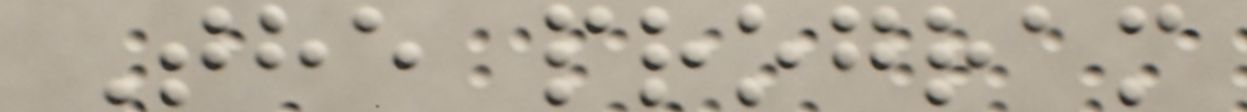The program
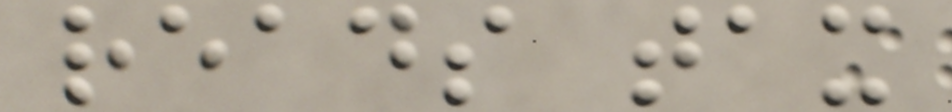reads tax
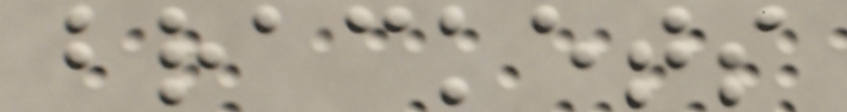brackets
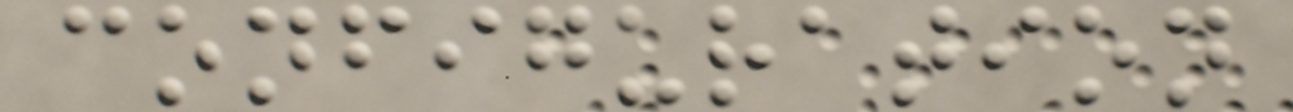configuration
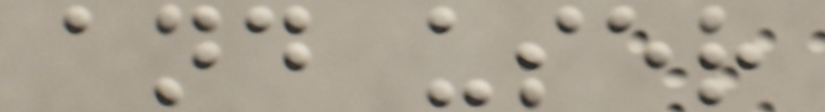and user
